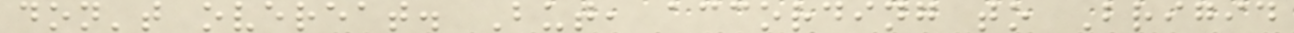don't overeat. But, according to Brigid
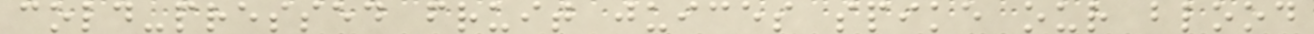cold-pressed fruit juices spike our blood
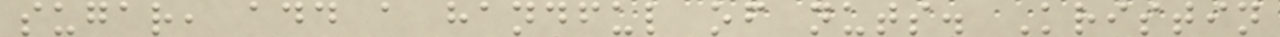sugar, add a handful of nuts. Kristin
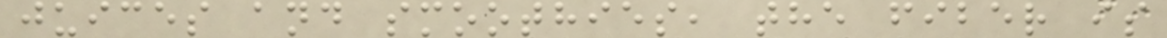juices and smoothies, the fiber is
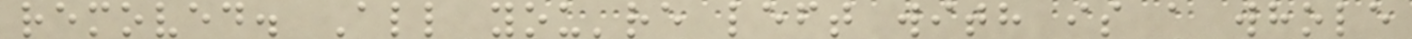removed. All you're left with is a whole
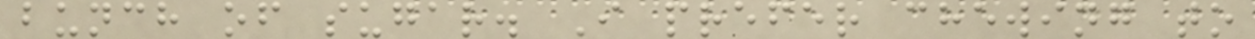bunch of sugar. I prefer chewing to
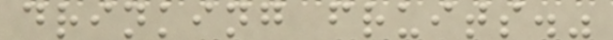drinking fruits."
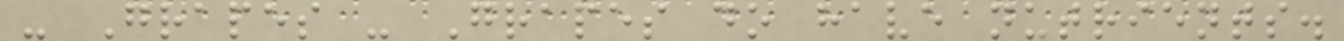- Grapes - Grapes do have nutrients.
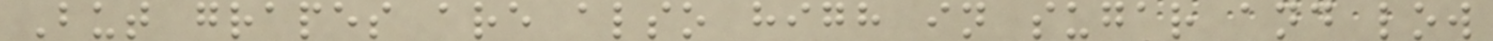But grapes are also high in sugar and low
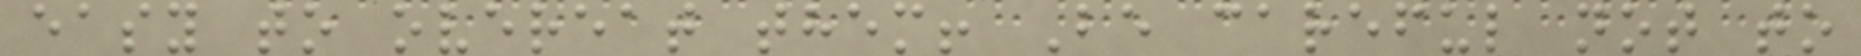easy to overeat them! Be careful not to
